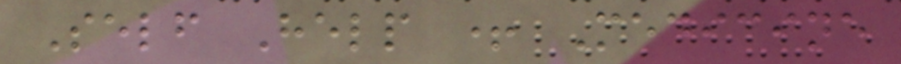Self Help + Medicine
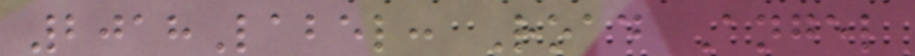2018Label: Road Angel
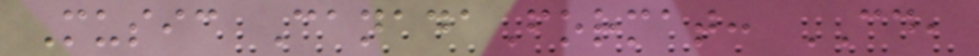Music CanadaFormat: CD,
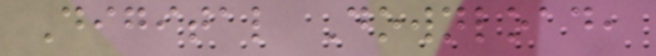Digital Download,
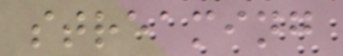streaming
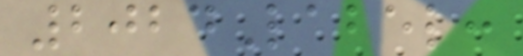2024Label:
